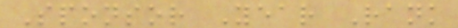Sponsor Year Rank
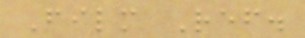Film Ref.
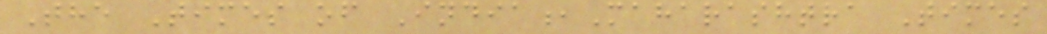The Times of India,Maharashtra Times
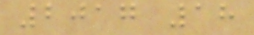2017 18
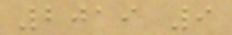2019 9
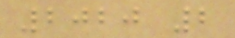2020 2
